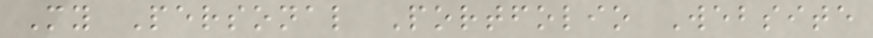My Personal Portfolio Website
